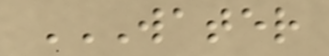WATER
